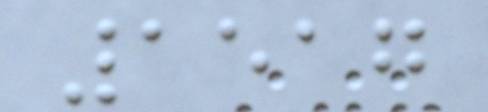1517
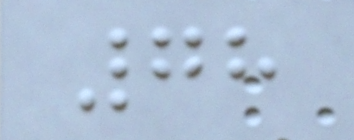78
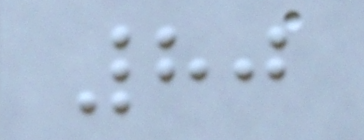80
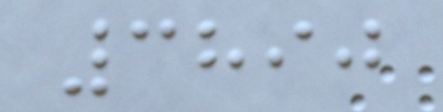3890
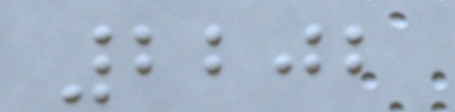2202
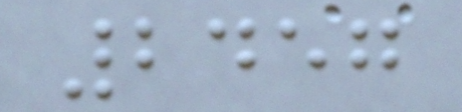2457
